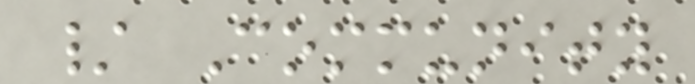/ Community
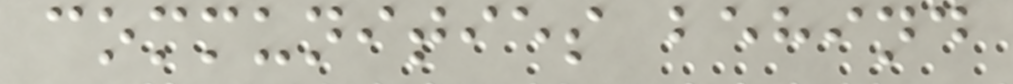communities behind
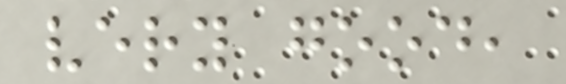very good,
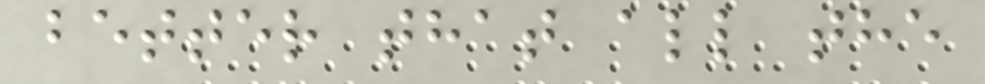better that all the
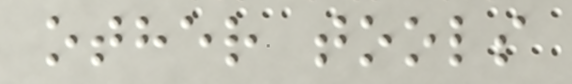other tools
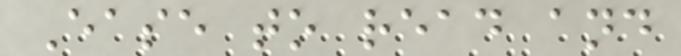Ease to read and
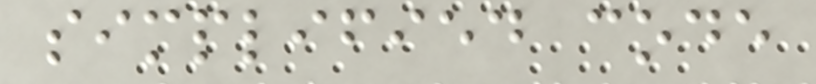simplified code
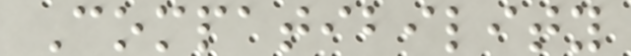Compatibility
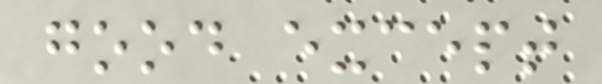good except
